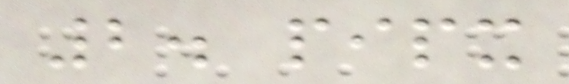2. pipx
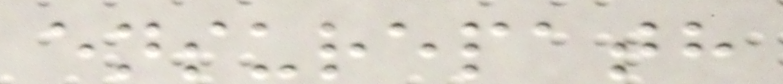ensurepath
